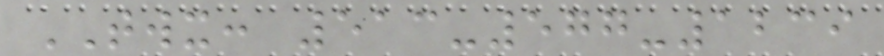TWX: 513-577-1239
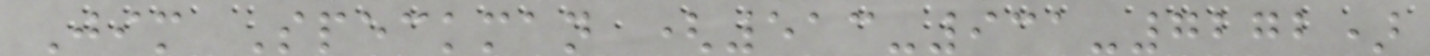Jim Speckman (513-931-7272)
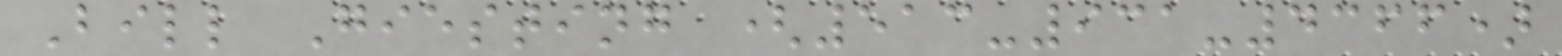Bill Giesting (513-931-4366)
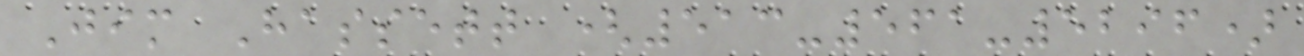Jim Hassett (513-561-5296)
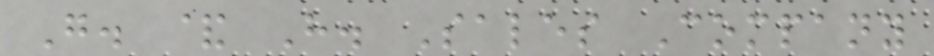G. & H. Sales Company
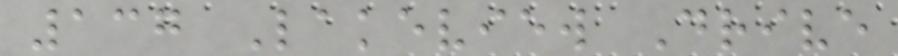137 Lakeview Drive
